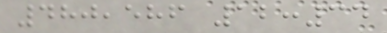480,586 12:34
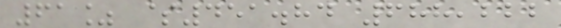61% $451.84 688,222
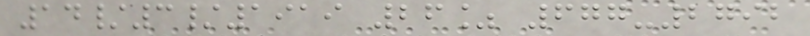14/3/1919 26% 677-2792
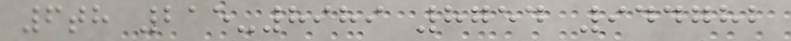6th 215-8989 8754 944782
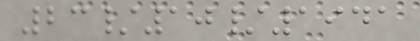23/10/1941
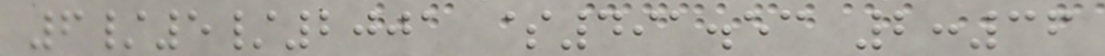6/5/2001 $491.53 2:36
